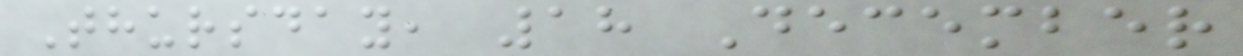Thursday, 18 December
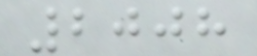2008
